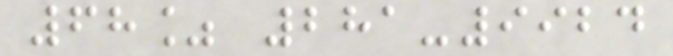68% 281-9924
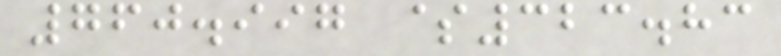760.997 $323.83
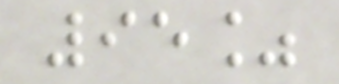95%
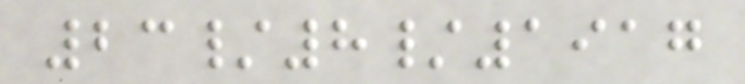23/8/1917
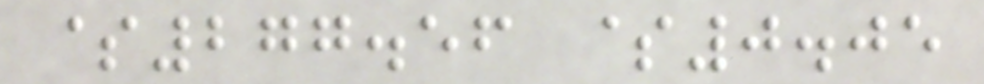$277.56 $0.05
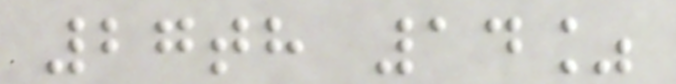27th 14%
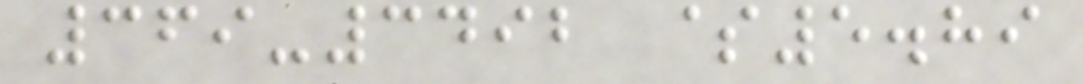369-3492 $5.89
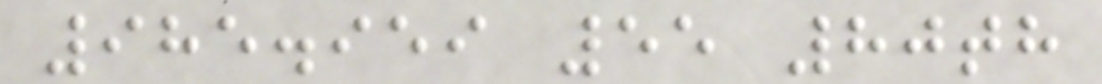985.959 55 80th
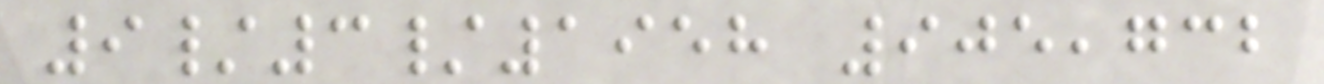9/3/1958 905,732
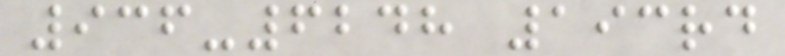936-6248 193rd
